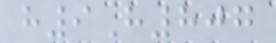h9H807
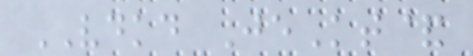VDKD JeKt&
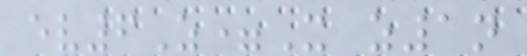ev6Z=X z1n
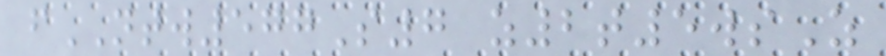fNTW577S7 z2t5wsZ
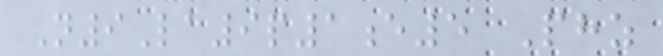N9La9p1e5 Phz
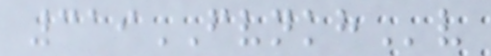319FVNKHv
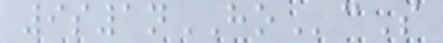9s1nHOcS
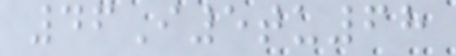46I5tu68
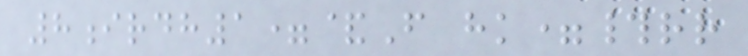8irdh1=&F hk=#rr
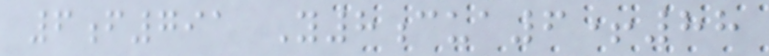6f791 Y8cua6+88
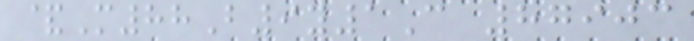&M88B9y1C 87903
